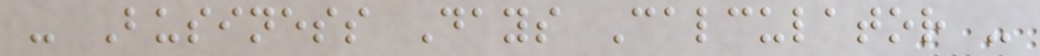- Business Days Calculator -
